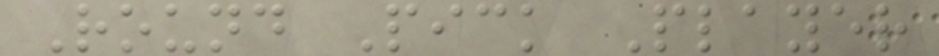Round Pick Player
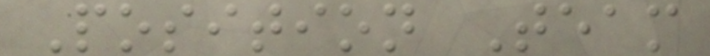Position Team
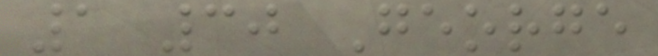1 30 George
